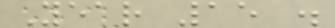Year 15 .
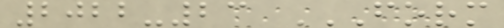2022-23 FORM
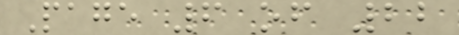Page 6 of 22
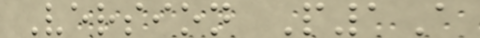Version P1A
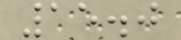15.0
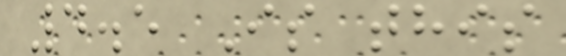4.5 Is this
